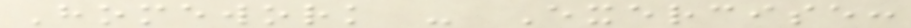Homework - Exercise:
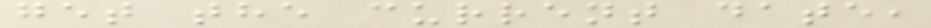get the current date,
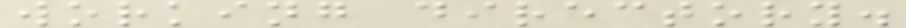working directory.
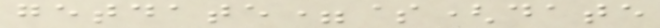getdate=$(date
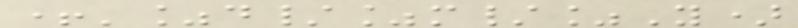+'%d/%m/%Y)
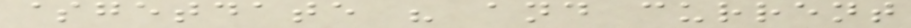$getdate " and current
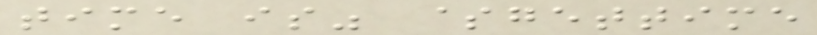time is" $gettime
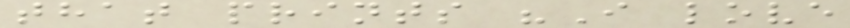that prints "I love
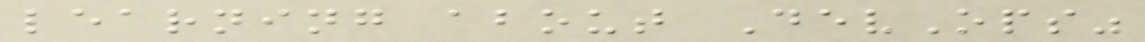learning about DevOps"
